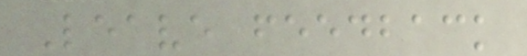Leave feedback
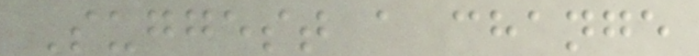Suggest a change
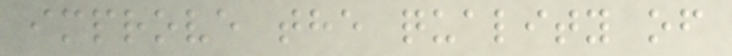improve the quality of
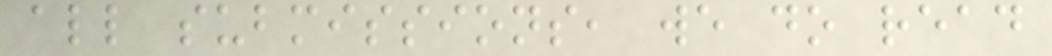all submissions, we do read
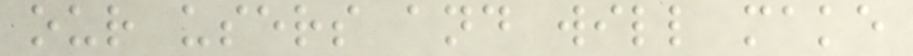our users and will make
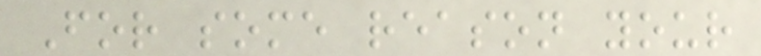For some reason your
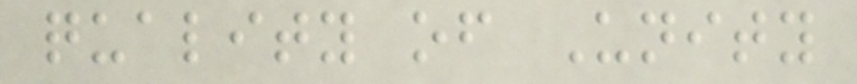quality of Unity
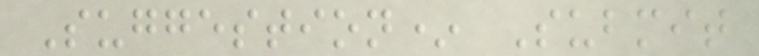Suggestion* Submit
